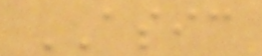ASIC
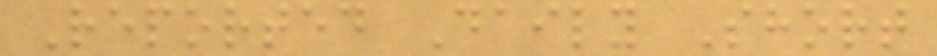Reported Daily Short
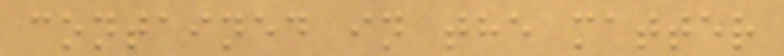contained in the matter
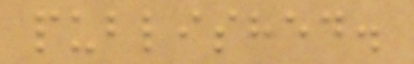published.
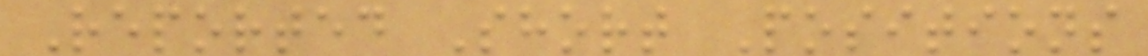Reported Short Positions
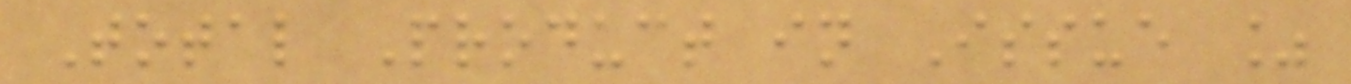Total Product in Issue %
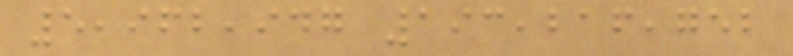5,962,947 193,216,752
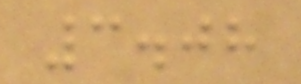3.08
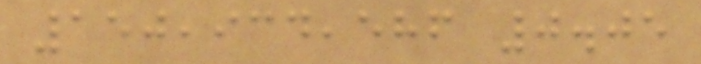150,934,586 0.05
